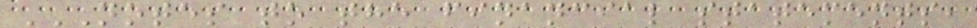NOTES TO THE FINANCIAL STATEMENTS,
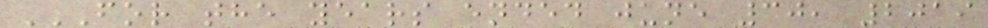FOR THE YEARS ENDED JUNE 30, 2019
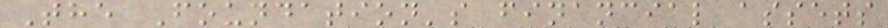The Foundation's financial assets
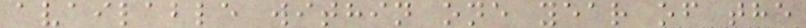available within one year of the
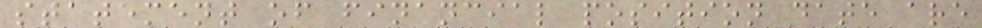statement of financial position date are
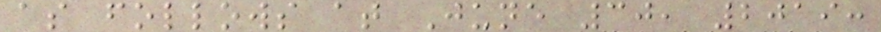as follows at June 30, 2019:
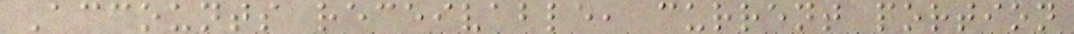Accounts receivable, current portion
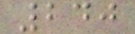240
